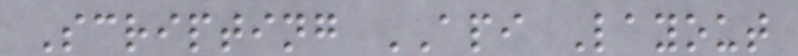Scripting API Layout
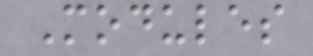Modules
